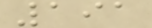191
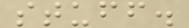stuff.
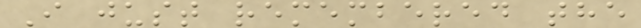I just remembered the
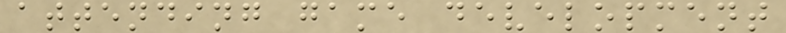attending game development
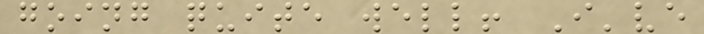going quite well! I've
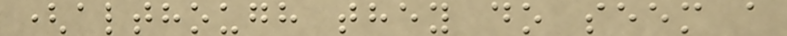(although they do seem a
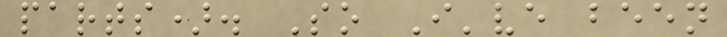parts). So I've been
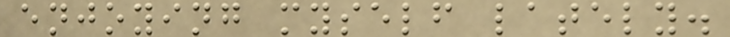enjoying myself lately.
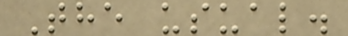The usual.
